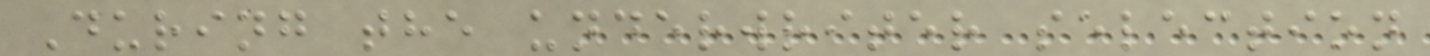During the underwriter selection
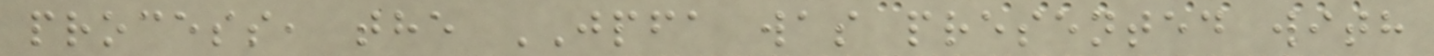process, the JPFA was presented with
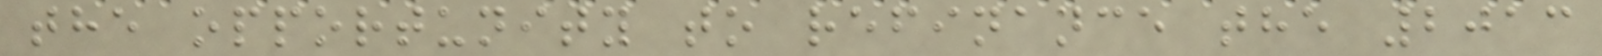the opportunity to refinance the 2013
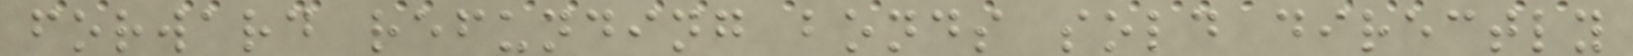forward refunding bonds sold directly
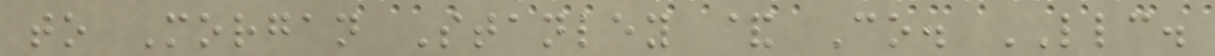to Morgan Stanley & Co. LLC.
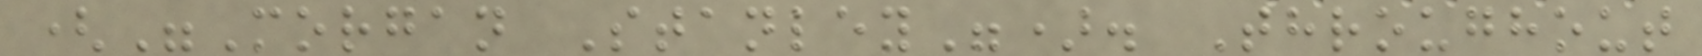("Morgan Stanley"). Throughout
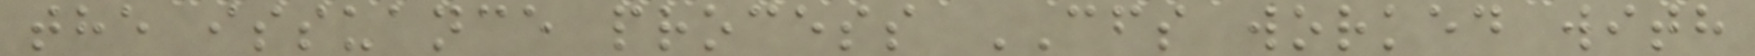the issuance process CFS worked with
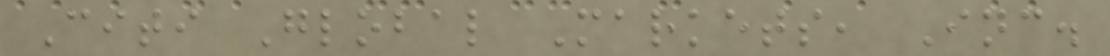Citi Global Markets, Inc.
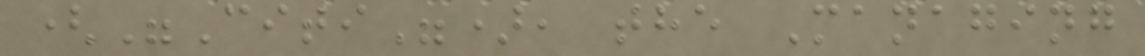("Citi"), the Managing
